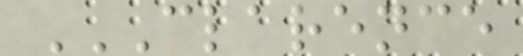CLARENCE
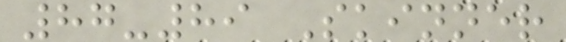87-89 Skinner
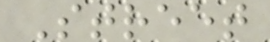Street
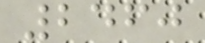2460
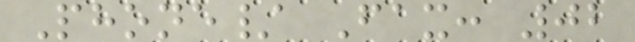Phone/ Fax: 02
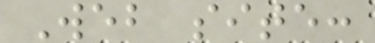Web site:
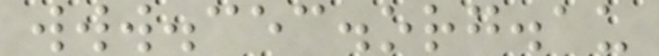www.cec.org.au
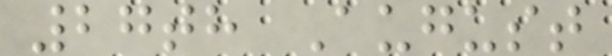27th August
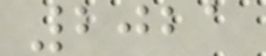2021
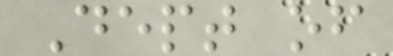Dept of
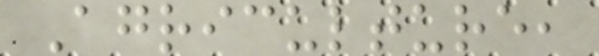Agriculture,
